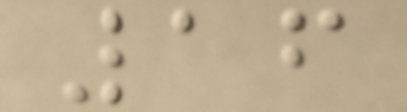16
